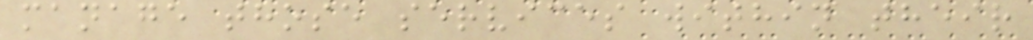manage those services within their
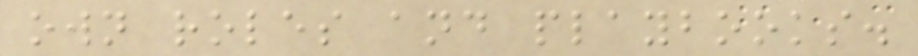own roles and playbooks.
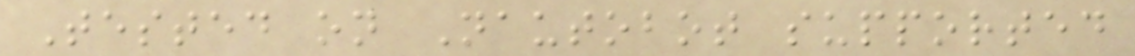Tested on Nautobot supported
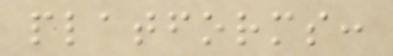platforms:
